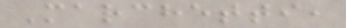Marchetti,
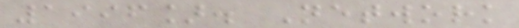1996]. Network
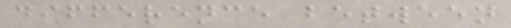difference between
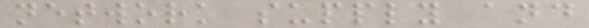network supply and
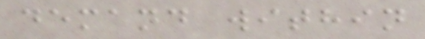demand within
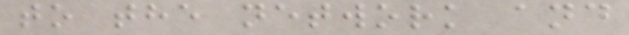to the network and
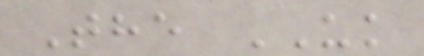The UK
